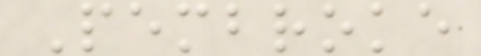Pembroke
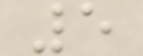5
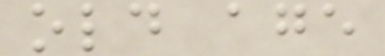old age
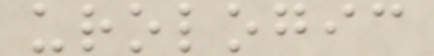urologic
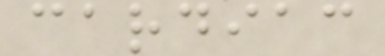cardiac
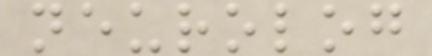neurolog
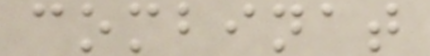combinat
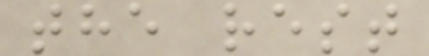the rest
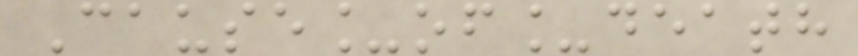Cause_of_death
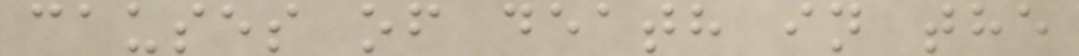causes of death in the
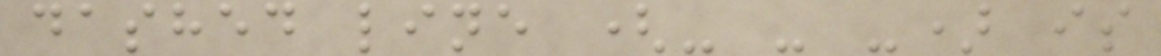dashed line (- - -) is
